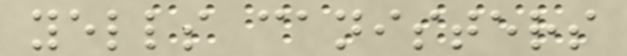yells canisters
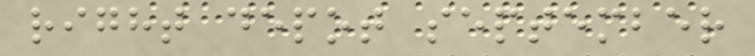right depot september
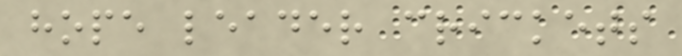hope leader crickets
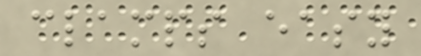clamps easy
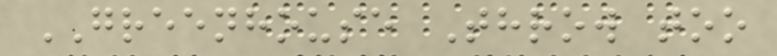GREENHOUSE Throw too
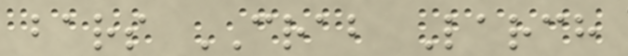bars CRAB Larch
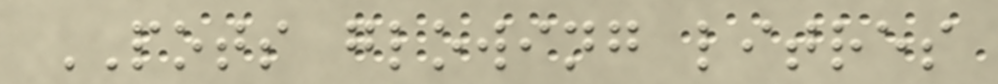POTS glowing litres
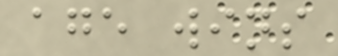age wins
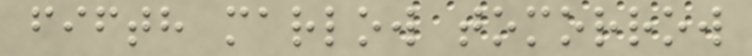fifth marlow tomorrow
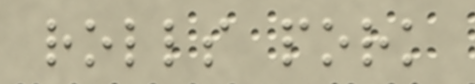rolls pork
